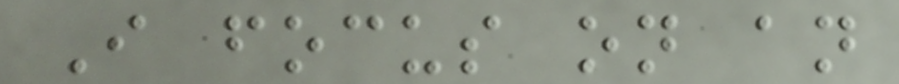I focus on an
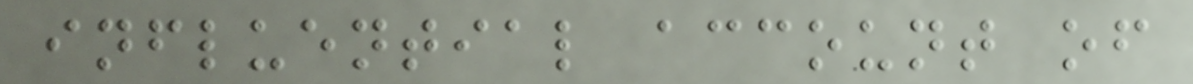influential account of
